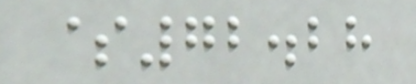$72.28
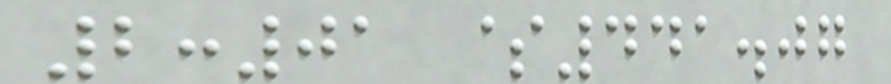2:01 $441.07
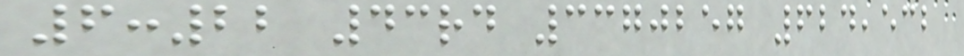6:22 43rd 3370257 624,532
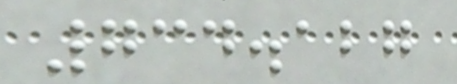734.127
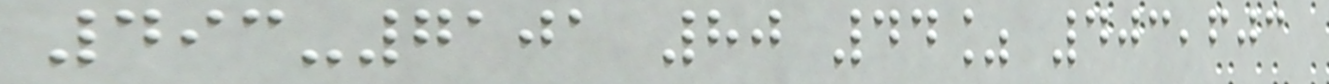493-7101 80 44% 403,603
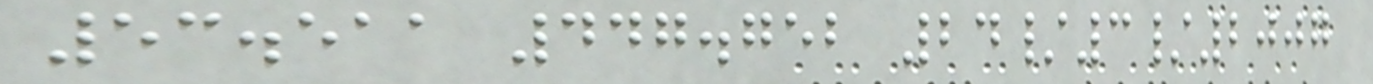53.511 447.752 24/3/2007
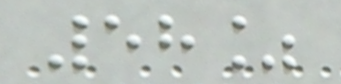58%
